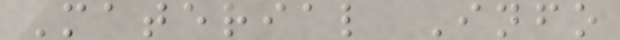Material Info
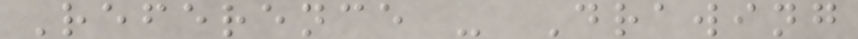Reference - Drawing
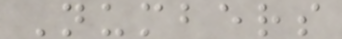Numbers
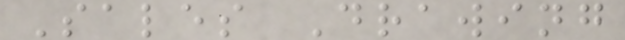Sales Drawing
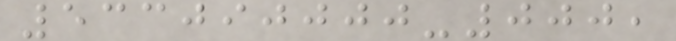533090000-000,
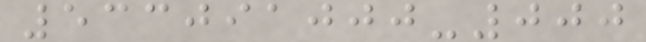533091000-000
